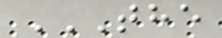THE
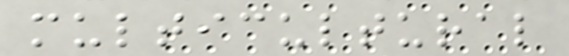multicultural
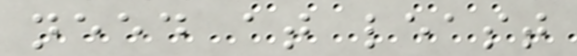need at least
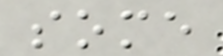some
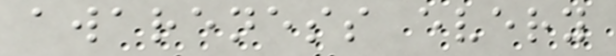awareness every
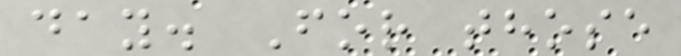day. For those
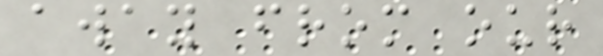away from our
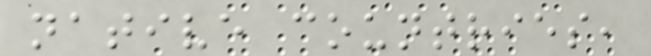native countries,
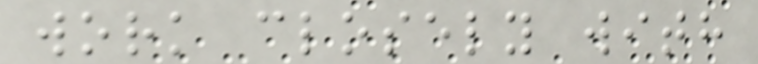work closely with
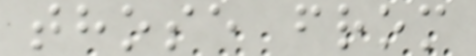those from
